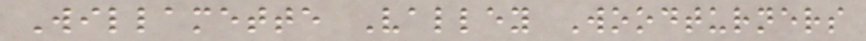Willamette Valley Woodturners
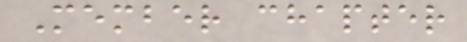Member chapter
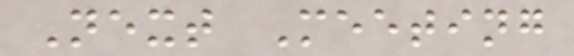Next Meeting
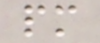pm
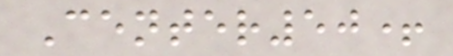Center50+
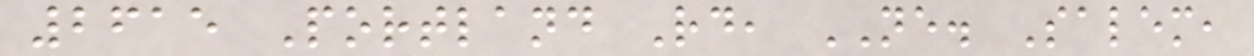2615 Portland Rd, NE. Salem,
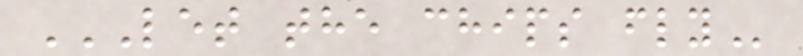LET THE CHIPS FLY
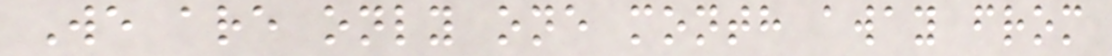We are only one month away from
